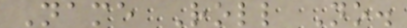Name Roll No.
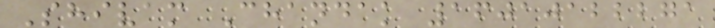Shivam Chandak 16010122271
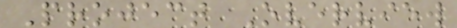Project Overview
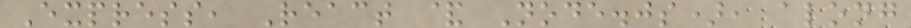Express, React & Node.js), along
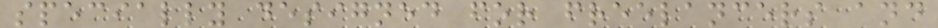specially designed for freelancers and
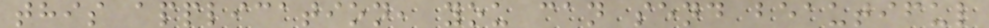this application, you can send beautiful
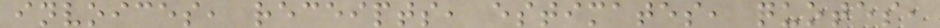invoices, receipts, estimates, quotes,
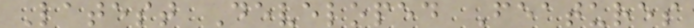Latest Developed Features
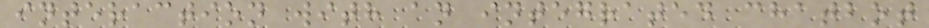interaction with an integrated chatbot
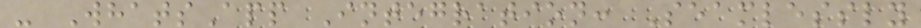- WhatsApp Integration: Seamlessly
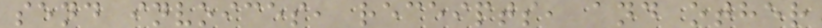send invoices, receipts, and other
